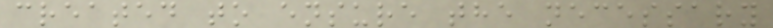created to ensure the necessary
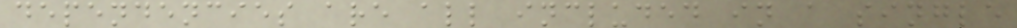dependencies are all included in a single
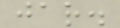jar.
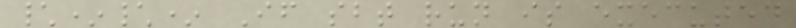\*\* If sbt run is executed
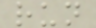run
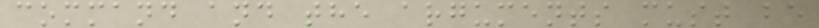command and the arguments must be
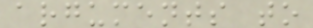arguments to
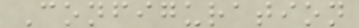Configuration
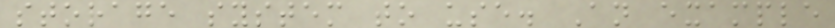storage system to use. An example
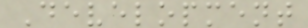Development
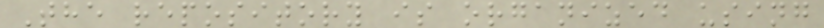The repository is organized using
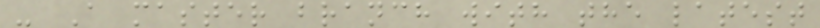- A master branch with the latest
